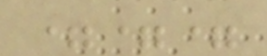===
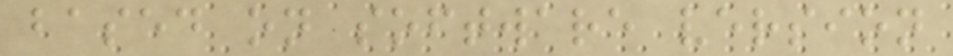based on software version
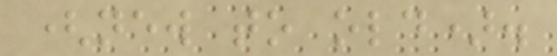(new to old).
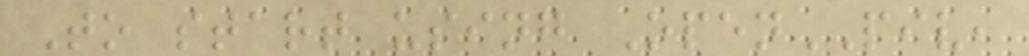To start using OpenPIV,
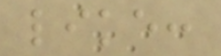like:
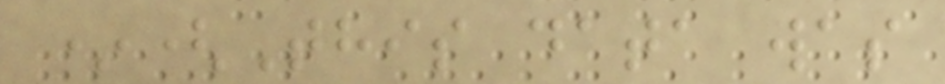*(This data was
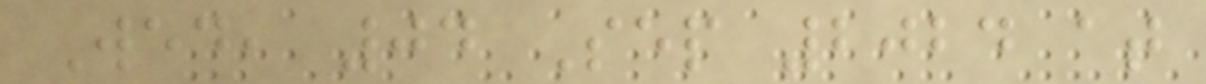Wed, 04 Sep 2024 at
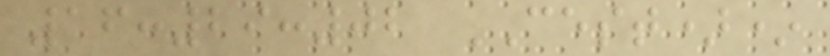16:29:02 CEST)*
